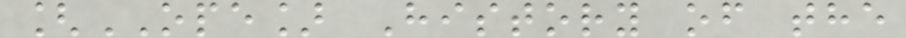[OPE] History of the
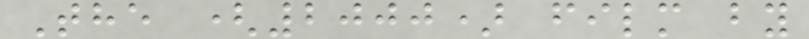The (2000) film by
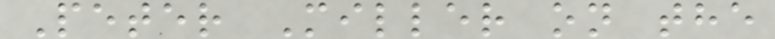Peter Miller on the
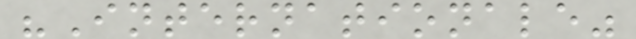"Internationale"
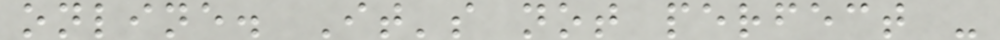online. It's not perfect -
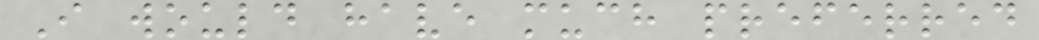I would have much preferred
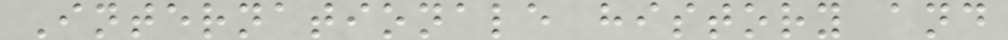Internationale history and
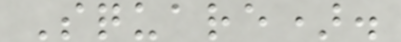Square).
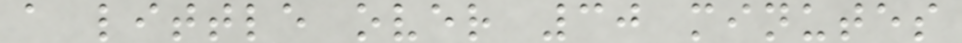a little over 30 minutes
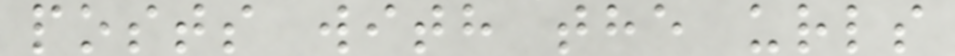posts with the urls
